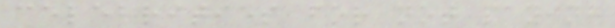celebrities for not paying
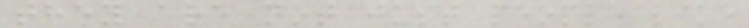they are not just people like
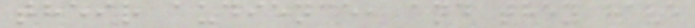their audience, and they have
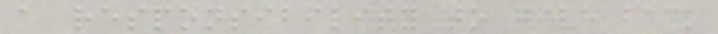a responsibility to give back
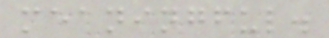meaningful.
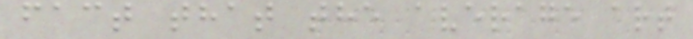fact that the average art
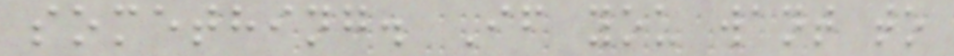something. If you want to
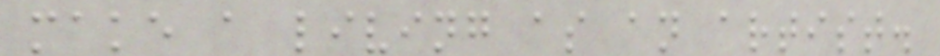make a living as an artist.
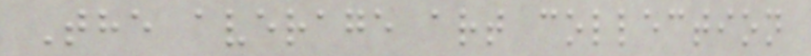The average art collection
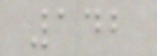142
